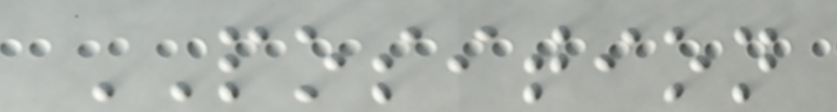POSITION
